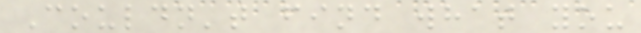Couldn't find what you
